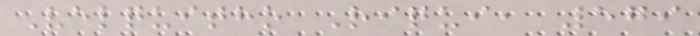Velquitho Riqui, 579
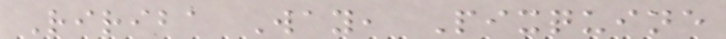Ririba Way, Pixquine
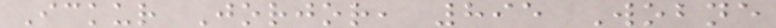Ickur Jorjor, 895 Wobne
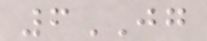6JG
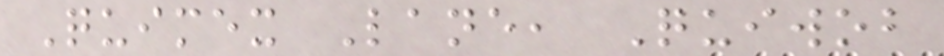Quimex Lane, Quiwob
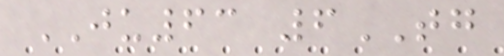JU63 6TG
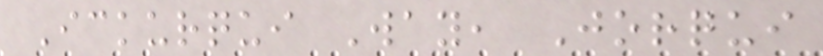Ickurqui Way, Jorqui
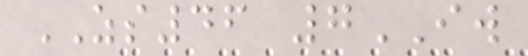ZS46 7IW
